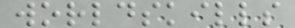worldskills
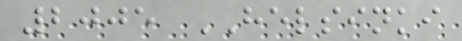2005 HELSINKI
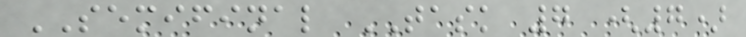SEMIFINAL TASK 7 (7)
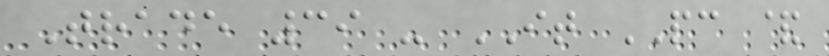Trade 39 - IT PC &
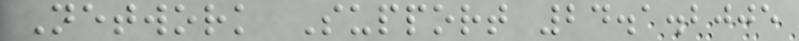Network Support 24.1.2005
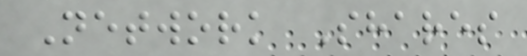Network Shares
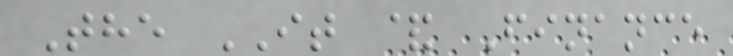The IT & Finance
